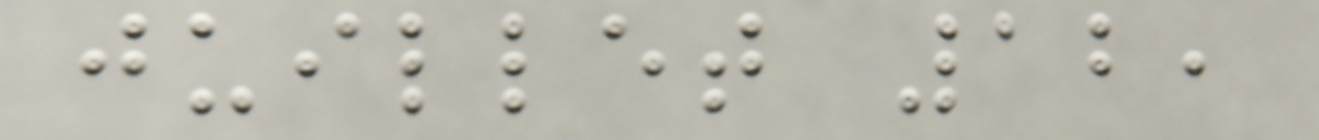juillet 12,
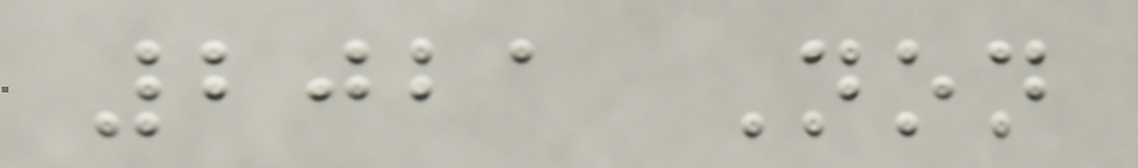2021 Non
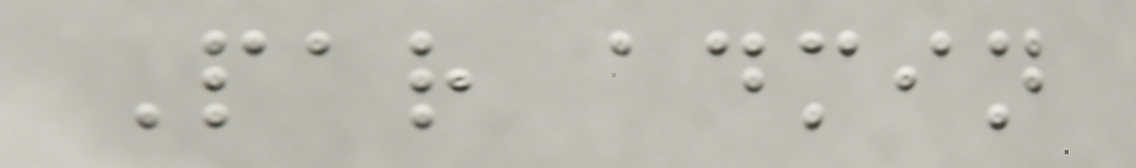Par admin
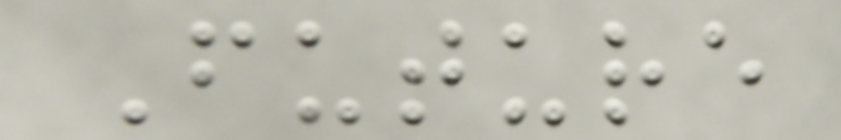Future
